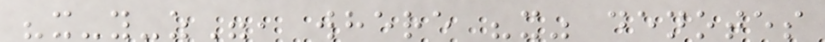"x-y-z", where "x" denotes
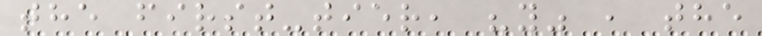the first-tier, "y" , the
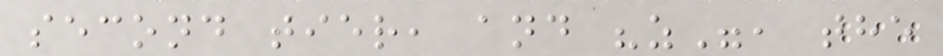second tier, and "z", the
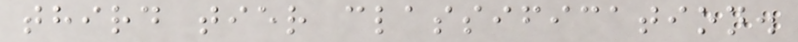third tier classification.
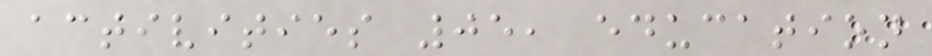activities 05, education
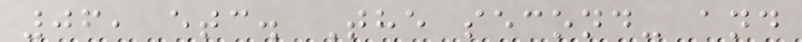06, etc. The second- and
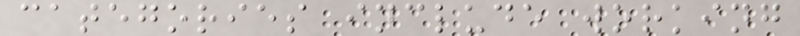categories include working
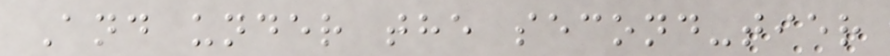And under the second-tier
